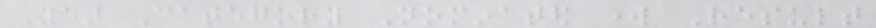Year Category Nominated work Result
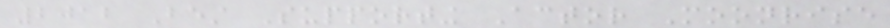2012 Best Supporting Actor Moonrise
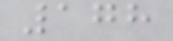178
